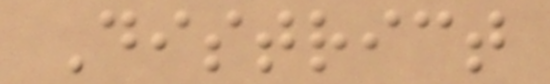District
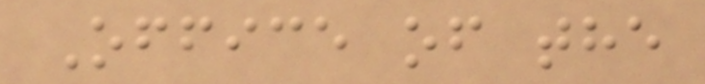Office of the
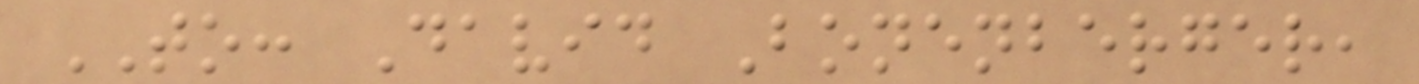TO: David Bonenberger,
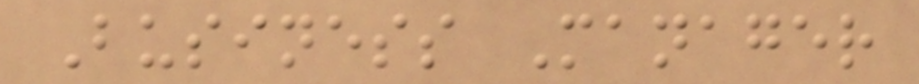Business Manager
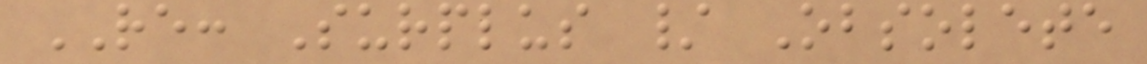RE: Surplus / Obsolete
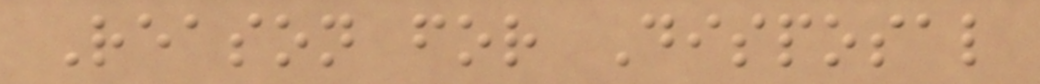Reason for Disposal
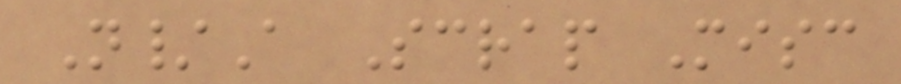N/A Scrap Misc
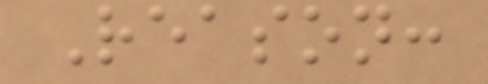Reason:
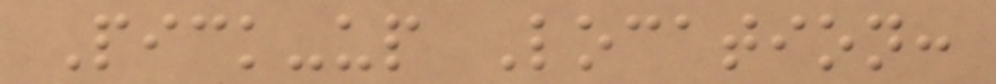Pick-up Location:
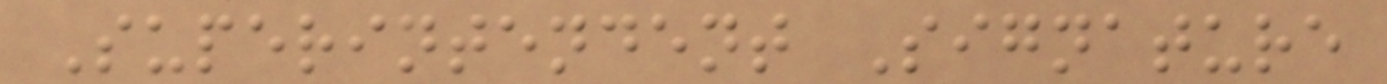Superintendent Signature
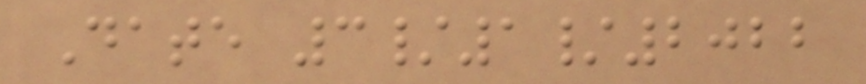Date 3/1/2022
